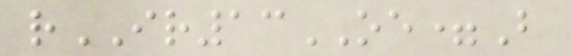rIR13OE=B
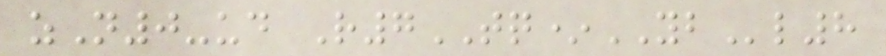zN0-ud R7TQ*YBl8
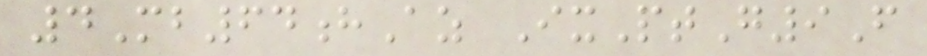4Mb64hAz IxPtG9F
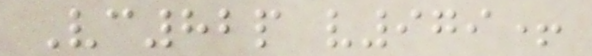Vc82p v979+
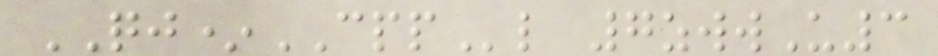QJ*CPPl 7zwwU3
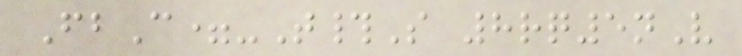FbC=-T#S 8rq5nV
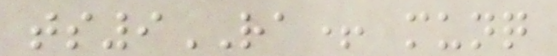ts9RA+ munq
